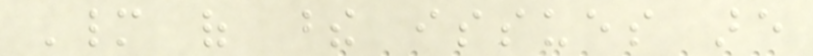Many of these issues are
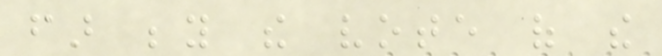far beyond the vote of the
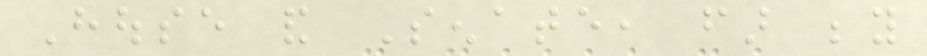House and Senate, far beyond
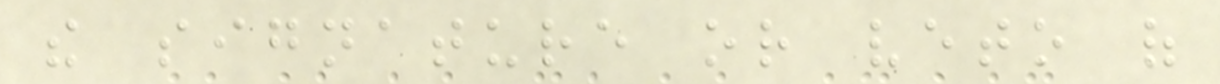the signature or veto of
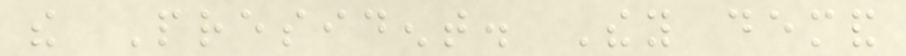the President. They demand
